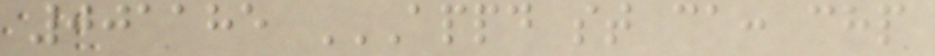001185 APPD ST CA: CHP
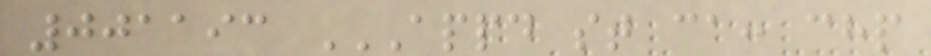001193 APPD ST CA: CHP
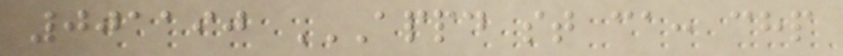001190 APPD ST CA: CHP
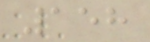158
